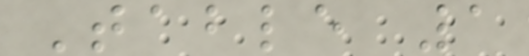Table 1
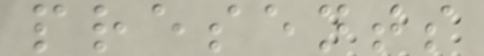presents
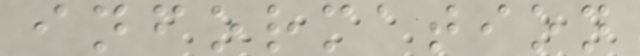information
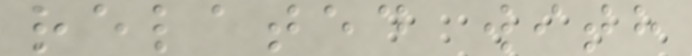related with
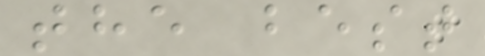the best
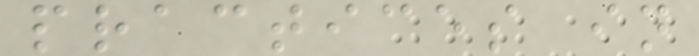practices in
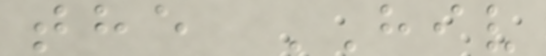the HIV
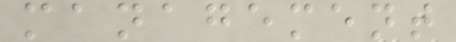management
